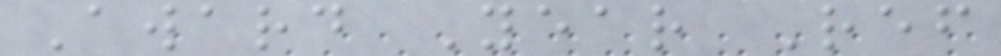Award Year Ref
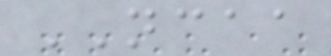NCAA
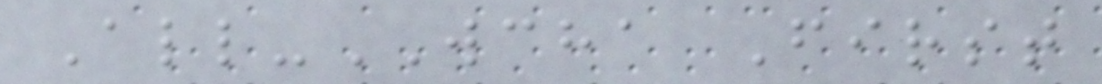All-WCHA First
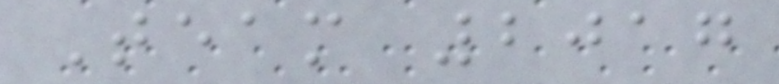Team 2017
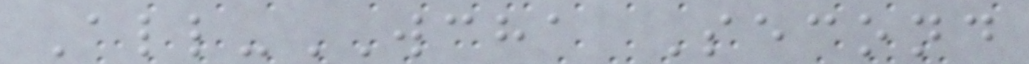All-WCHA Second
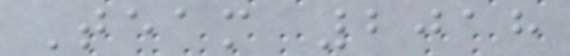Team 2018
